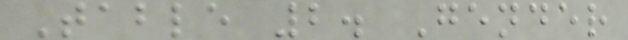Table 2. Gender
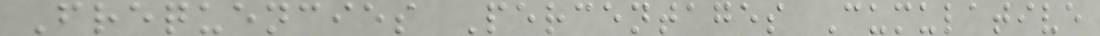Frequencies Percentages Cumulative
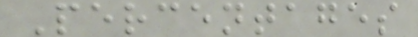Percentages
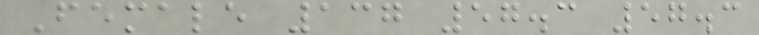Female 137 57.3 57.3
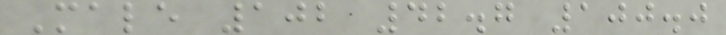Male 102 42.7 100.0
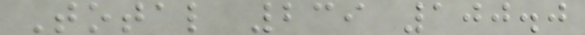Total 239 100.0
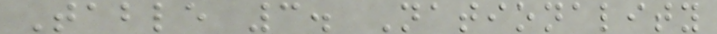Table 3. Nationality
